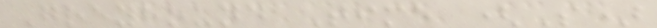Greyhound Time (S)
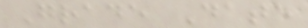Grade Date
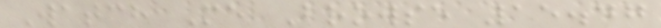Watch Me Browse 15.47
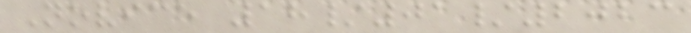Novice 18/01/2023
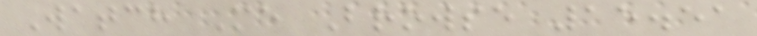Watch Me Browse 15.51
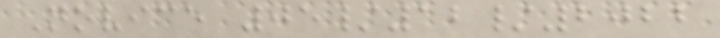Novice 05/12/2022
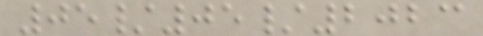05/05/2023
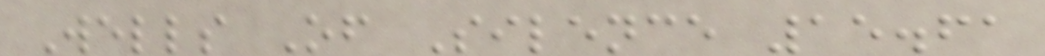Wells Of Silence 15.61
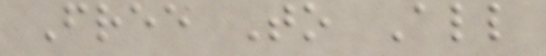Free To All
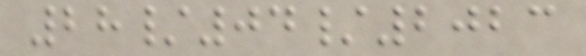28/04/2023
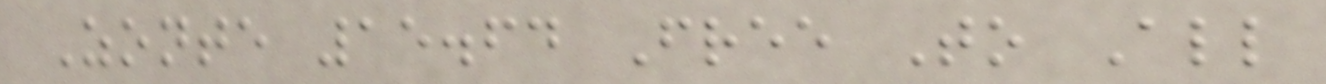Zonte 15.64 Free To All
